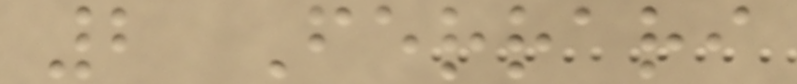2 Ferrari
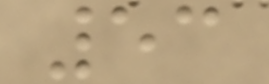53
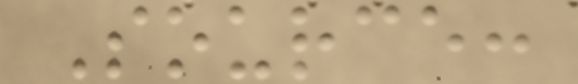Source:
